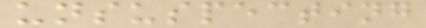unsuspecting
